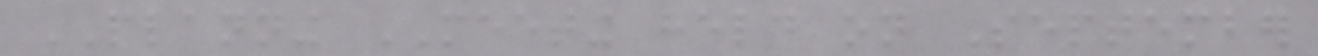PLANNING MEETING held on September
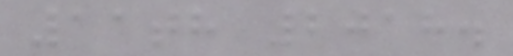11th 2018.
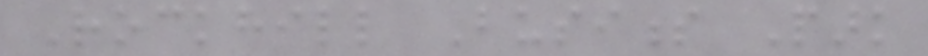Rockhill Business Park
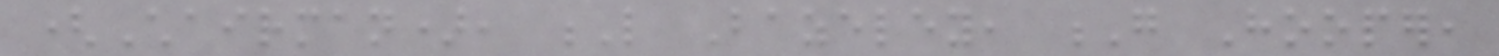(Chairman), L Bazeley, G Hooper,
